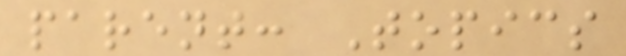parent: Topics
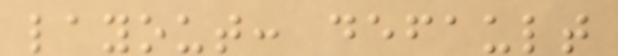layout: default
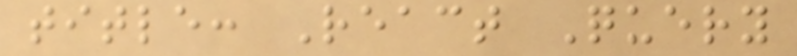title: React Query
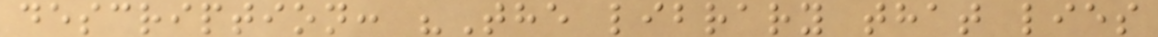description: "The library that lies
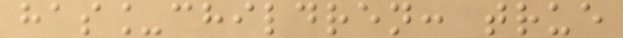has_children: true
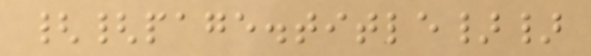{{page.title}}
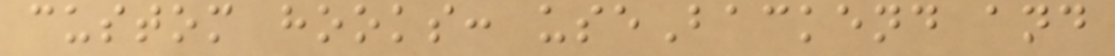custom hooks: useBackend and
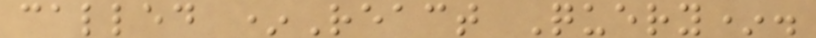called *React Query*.
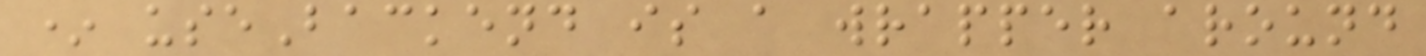* useBackend is a wrapper around
